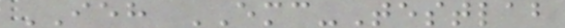IEH EMC-Testlab
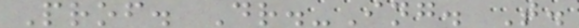Prof. Dr.-Ing. T.
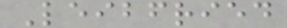Leibfried
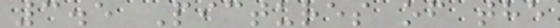3.5 Pictures of the
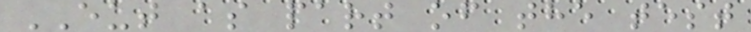EUT as part of the test
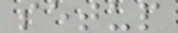setup
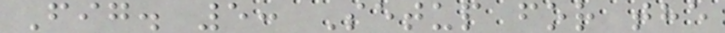Fig. 5: Setup for the
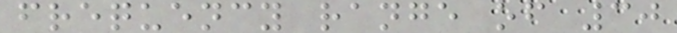frequency range of 30
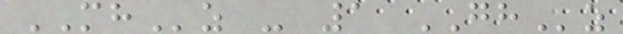MHz - 1 GHz
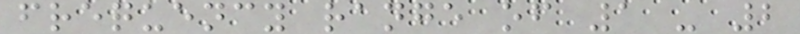frequency range of 1 - 2
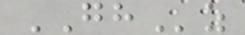GHz
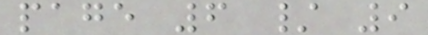page 6 / 9
